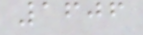1606
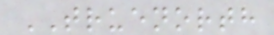TRUENORTH
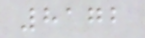8172
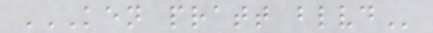KEN PRATT BLVD
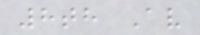8th Av
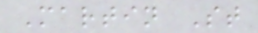Martin St
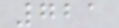721
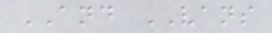AND VANS
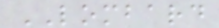LOMBARD
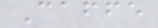Caffe
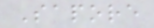Sapore
